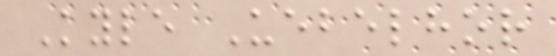Kyle Uebelhor
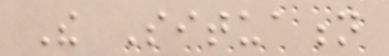The Situation
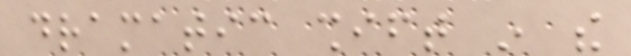dramatic shift in the
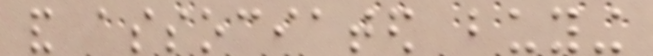and associated buying
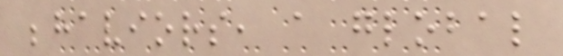behaviors, a global
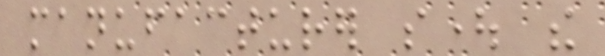manufacturer sought the
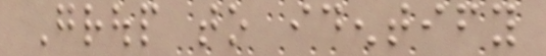Group to identify
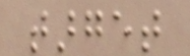target
